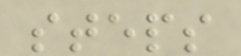steps
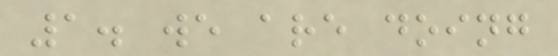1. we are doing
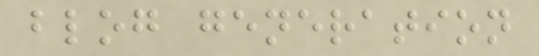blog generation
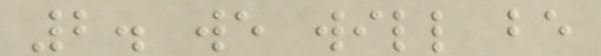2. we will be
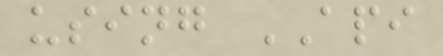using API
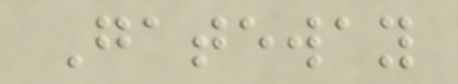Gateway
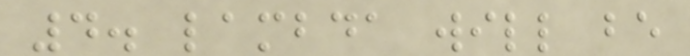4. lambda will be
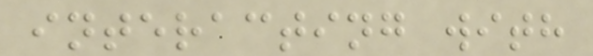interacting with
